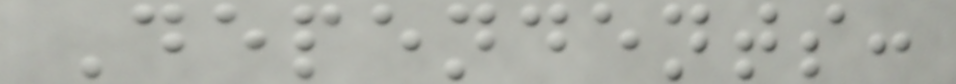Dependents:
